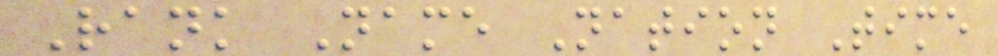Rank Name Nation Time
